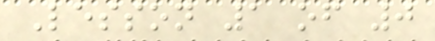Lesson 1 of 0
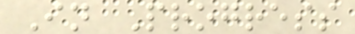In Progress
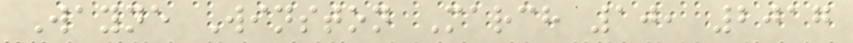Wayne Winston March 10, 2017
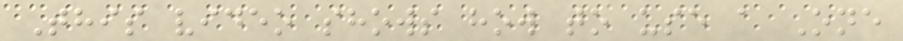This video shows how to use a One
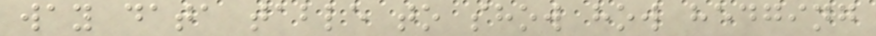way data table to show how hedging
